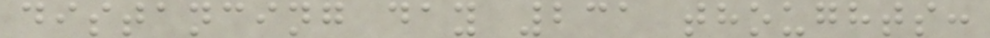distancing day 231 thoughts:
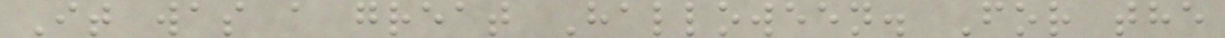It was a great Halloween. For the
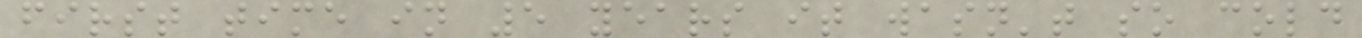first time in 5 years it wasn't so cold
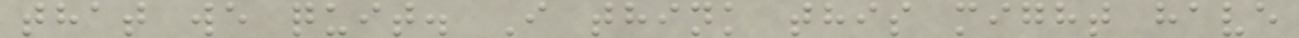that we quit. I think this might have
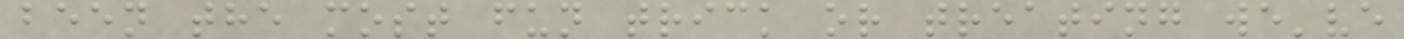been the most fun trick or treating we've
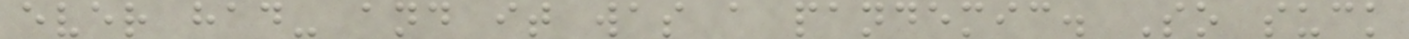ever had- and it was a pandemic. So suck
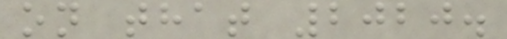on that 2020.
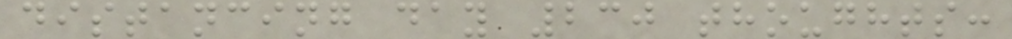distancing day 230 thoughts:
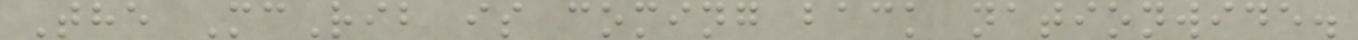The McRib is coming back nationwide.
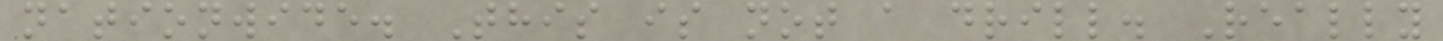nationwide. This is not a drill. Really
